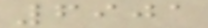6901
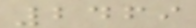2469
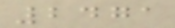2471
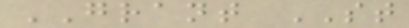GRANT ST
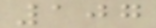107
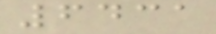6431
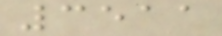3511
